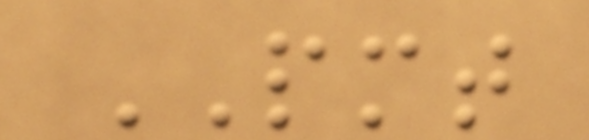PMT
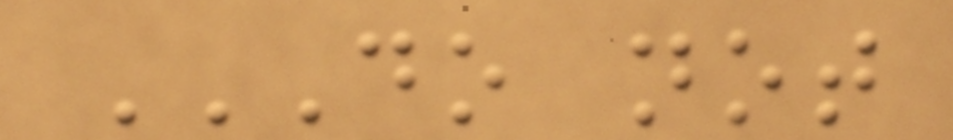DO NOT
